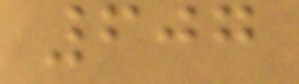607
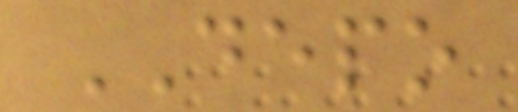DEPO
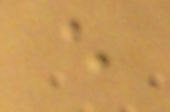e
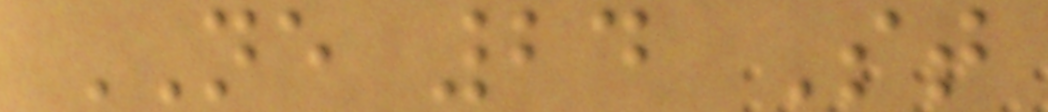NE 24 St
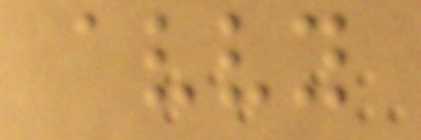avvy
